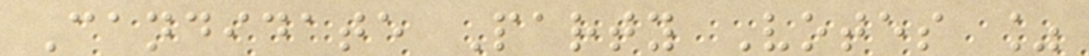Candidate Party Votes %
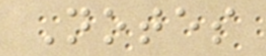Notes
